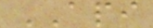API
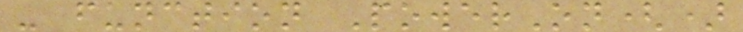- function PowerOn()
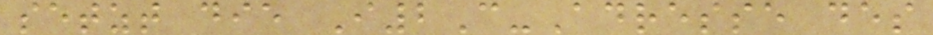setzt die I2C-Adresse des
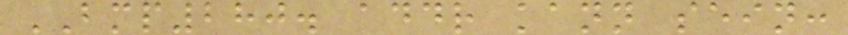BMP280. addr kann sein:
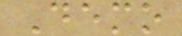Demo
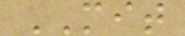MIT
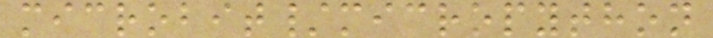microbit/micropython
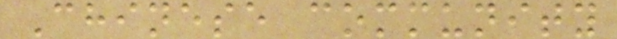Chinese community
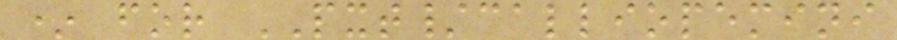* for PXT/calliopemini
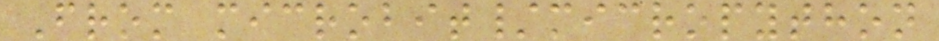From microbit/micropython
